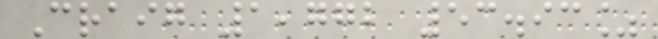Craig 1,772 53.93%
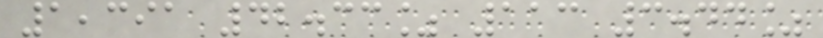1,391 42.33% 113 3.44%
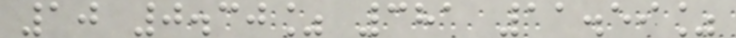10 0.30% 381 11.59%
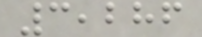3,286
